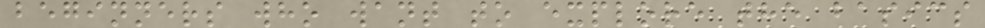beginners who want to explore the basics
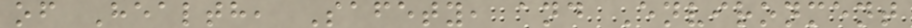of Health, Safety, and Environment
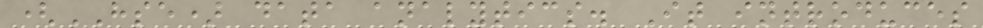(HSE) data analytics. It introduces
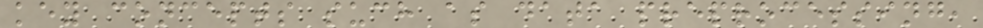key concepts such as data preprocessing,
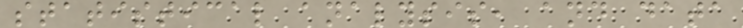statistical analysis, and data
